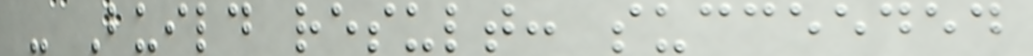- Build result: succeeded
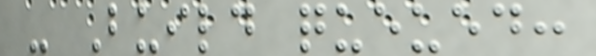- Build queued:
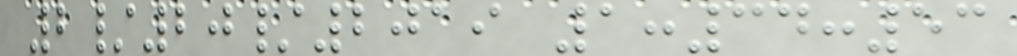2/20/2019 1:34:53
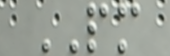PM
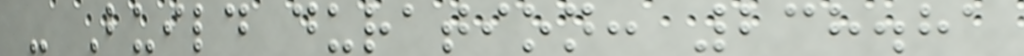- Build duration: 238.81
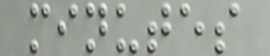minutes
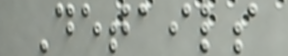Details
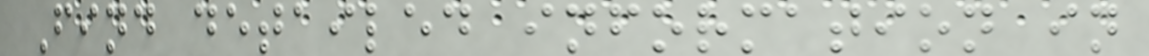Find detailed information in
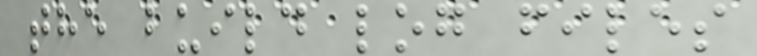the build log files
